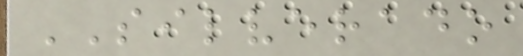SILVERADO
